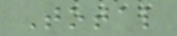Total
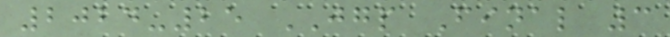2024-25 JGP Final 3
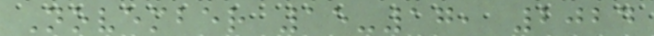November 15-17, 2024
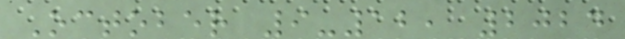October 9-12, 2024
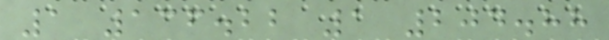1 136.22 1 204.88
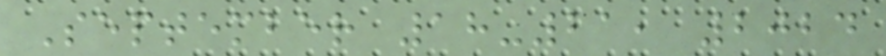September 18-21, 2024
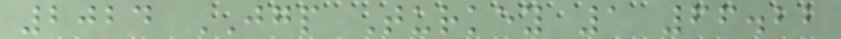2024 JGP Turkey 1 66.22
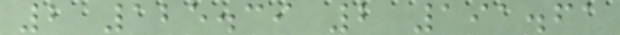2 125.39 2 191.61
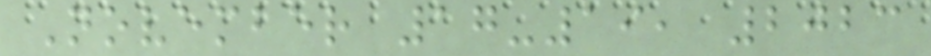November 17-19, 2023
